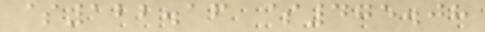$122.16 $475.08
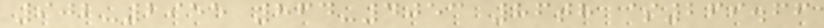902-2955 864-4053 86th $269.66
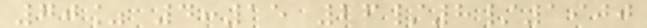70% 4:15 26/8/1900
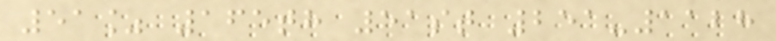51% 165th 51st 251-1128
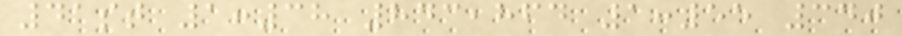41st 1:38 843,864 1:55 340
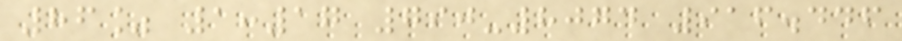86% 1:17 790-8074 916.446
